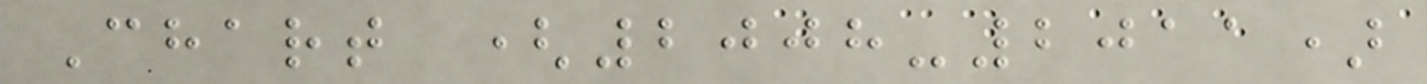Chart (2008-2011)
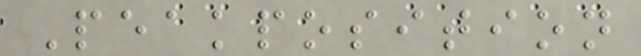Peakposition
